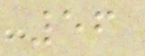56
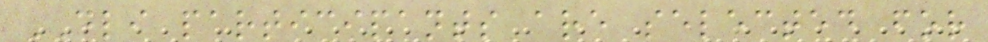DLI participants are selected for
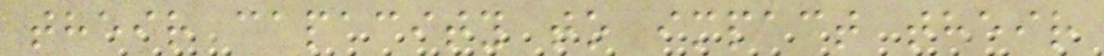their capacity to impact their
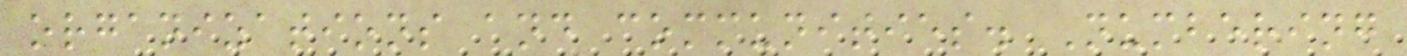organizations and communities. Numbering
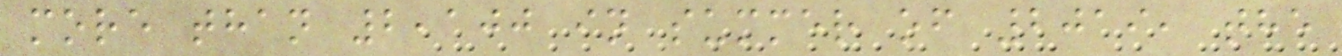more than 2,100 in summer of 2019, the
